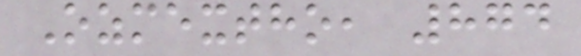Ozmextho, 874
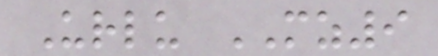Urlu MZ9
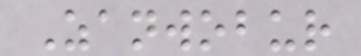Zanwobur
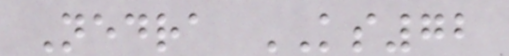Nedra KS72
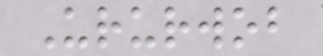Ururwob
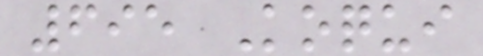695 Koqui
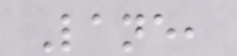Lane,
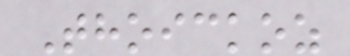Thoickoz
